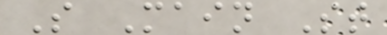S Main St
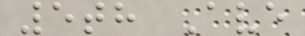5th Ave
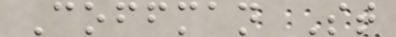Coffman St
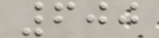600
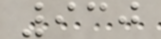930
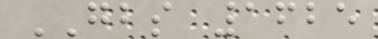GBS 1625
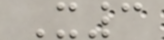X3
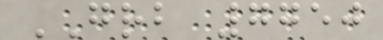GRB 7750
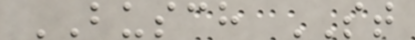BUSCH ST
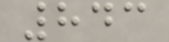843
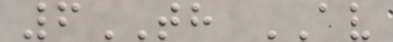6TH AV
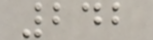242
